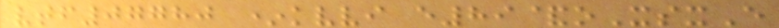vtf07780 *kvvi e89&oXsxE
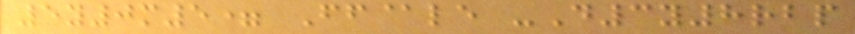5y0m5= Ff@le -D3y8rbp
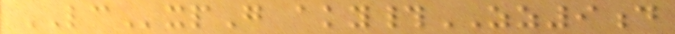LCxpG aky#ZZ9d
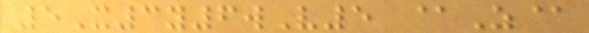5X3y6wV5 @Z@
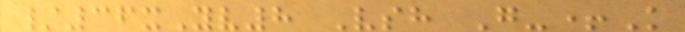/36xYv8 Vsh G-+K
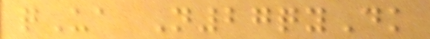qUa N27qyDk
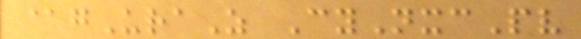@gUraZ CyNxcPv
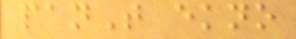panT ekno
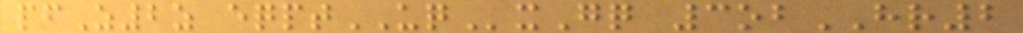pfZ2z eqptUQxGq 3obHR2
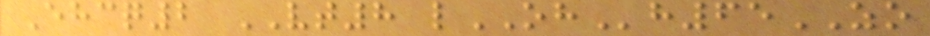Ehcq2 VT8 lOHh65ZO
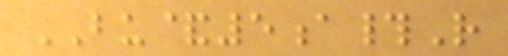BU&5a#R
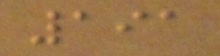191
